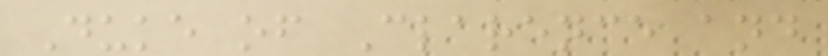Duke of Clarence and
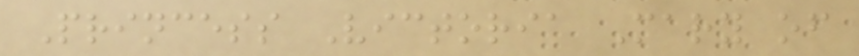Princess Victoria Mary of
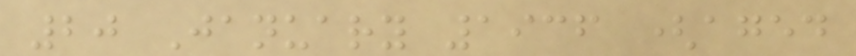20 January 1936 (aged
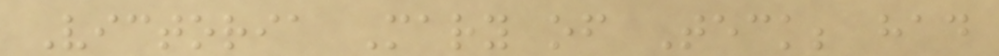Victoria Mary of Teck; had
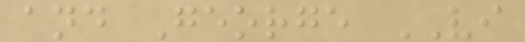and George VI
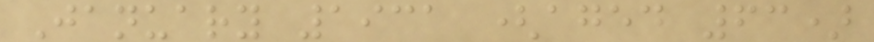January 1931 (aged 63)
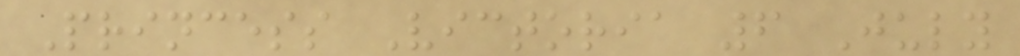Princess Victoria 6 July
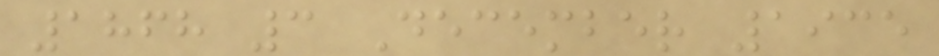1868 3 December 1935
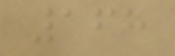168
